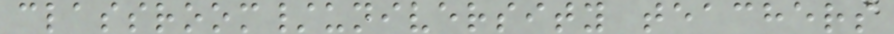classroom/university teachers
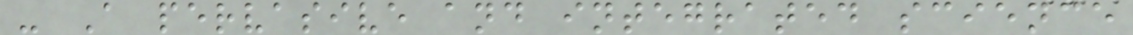- A pervasive and integrated science
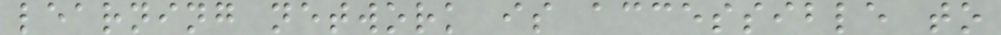learning network is accessible to
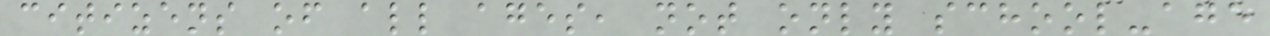citizens of all ages, not only school-age
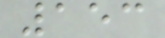153
